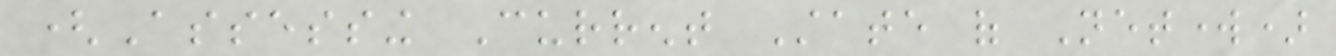(Assessing Current State of Network)
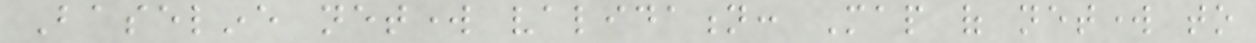Baseline network validation: Map of network to
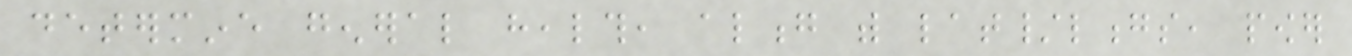determine general health, along with lat/longs, power
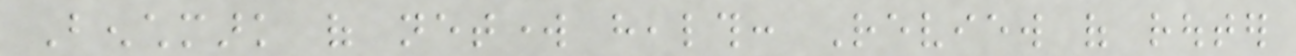Benchmark of network health: Review of router
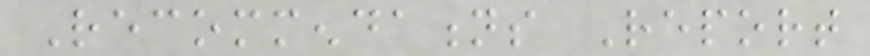Recommendations Report
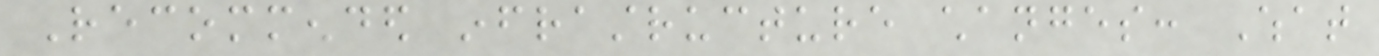Recommended infrastructure changes: What
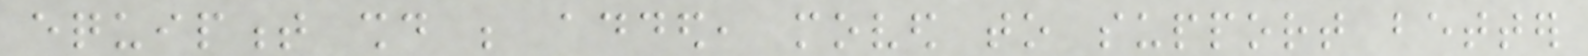equipment should be added, moved to support better
